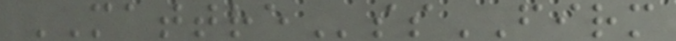MATTREssFIRM
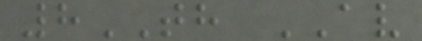8TH AV
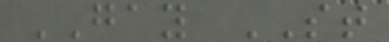GAY ST
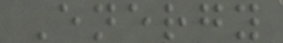Energy
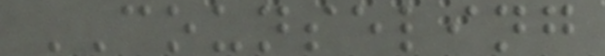COUNSELING
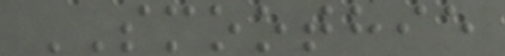SMOOTHIE
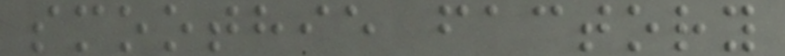smoothie factory
